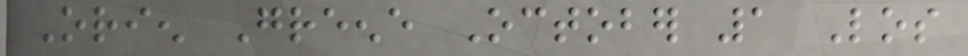Orien Greene October 1 Los
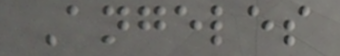Angeles
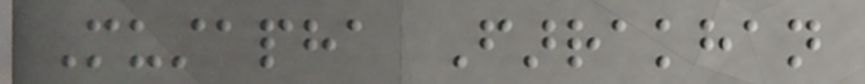Mustapha Farrakhan
